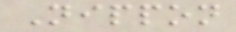Nippon
